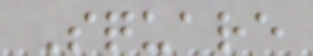Square
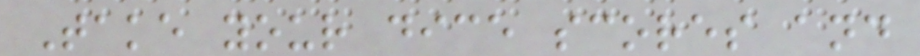Take your dice scores and
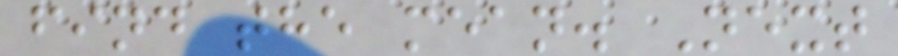find the mean. Next
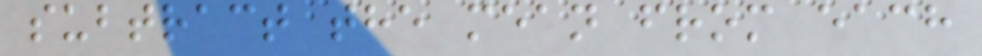subtract the mean from each
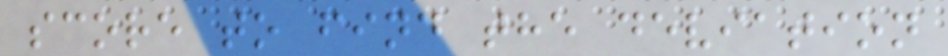score to find the deviation
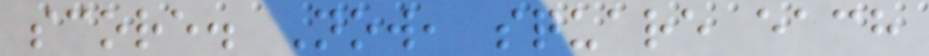score. Now, square each
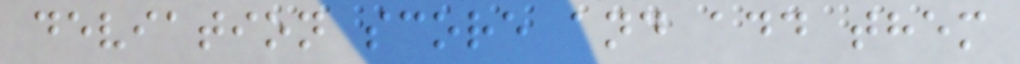deviation score and add them
